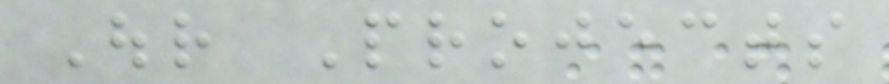Our Projects
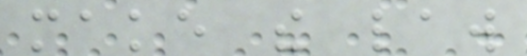make the law
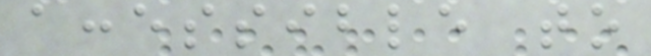accessible to
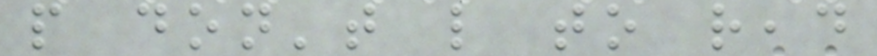people don't like to read
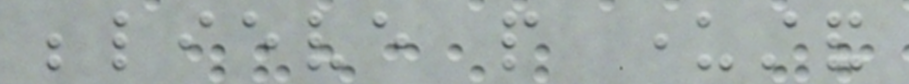believe people understand
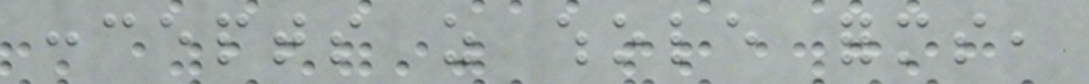concepts as whole forms,
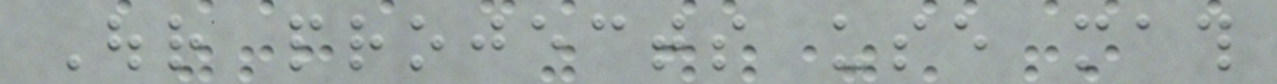Our projects use math
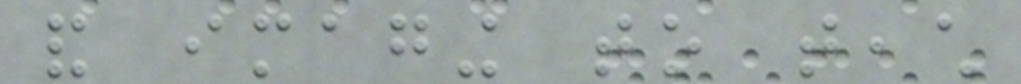and imaging to teach
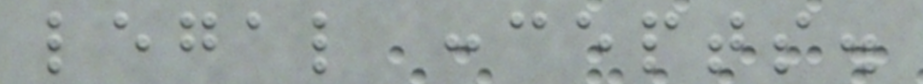legal concepts.
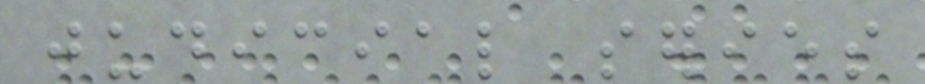judicial series
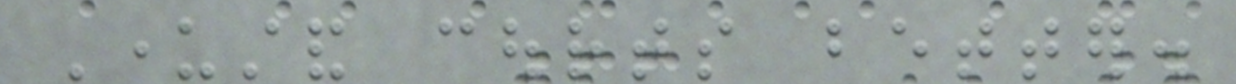Understand courts better.
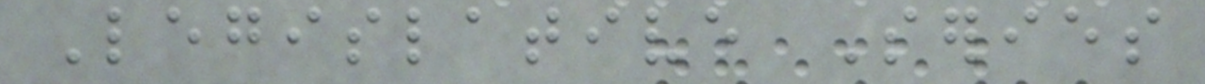Legislative Series
